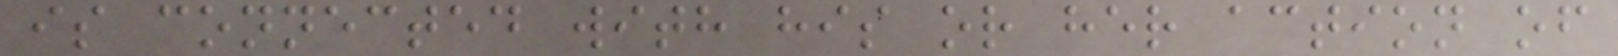is connected with his or her action of
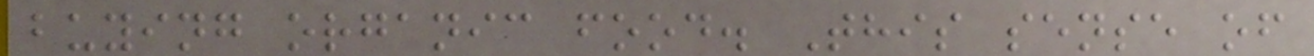buying organic food. This sense of
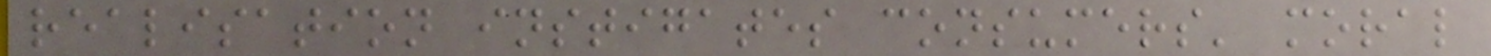realisation instigates consumers' moral
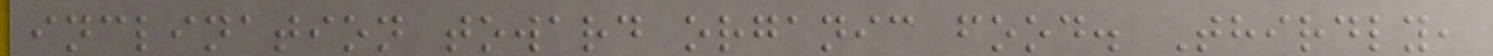inclination toward organic food. Thirdly,
